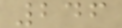246
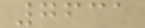7631
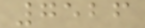7526
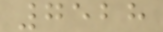7528
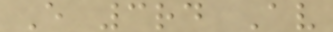E 3rd Av
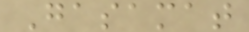Gasamat
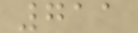711
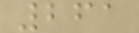261
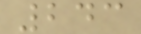243
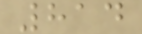814
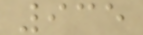935
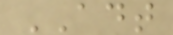ADT
